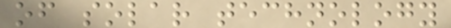of solar technology
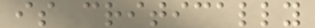is critically
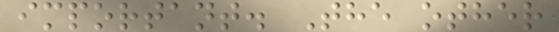important. The other
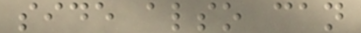side also can
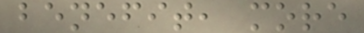benefit, more
